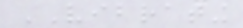VIBRATING
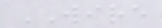WIRE
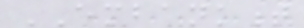EMBANKMENT
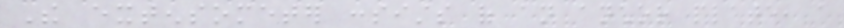The extensometer consists of an anchor plate, a
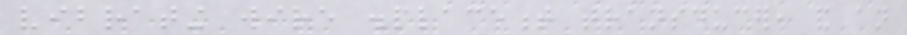vibrating wire displacement transducer, and an
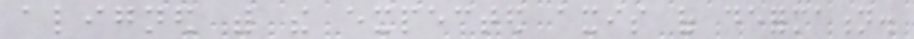aligned with the expected axis of deformation.
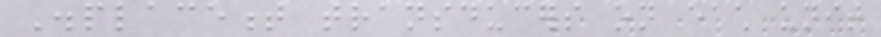Displacement transducers on each unit
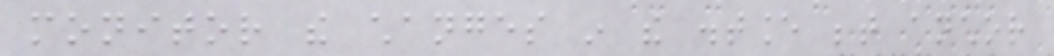monitor the changes in the distance between anchor
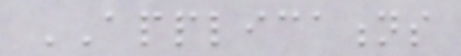APPLICATIONS
